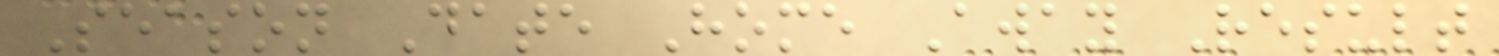Season Date Home Away Result
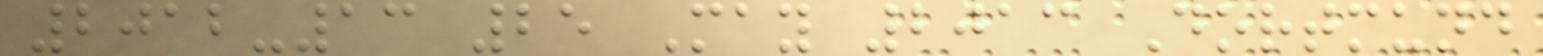2012-13 25 May 2013 Dortmund
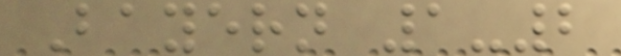Bayern 1-2
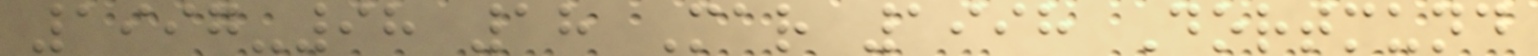1997-98 18 Mar 1998 Dortmund
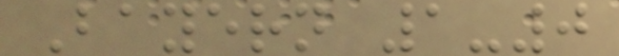Bayern 1-0
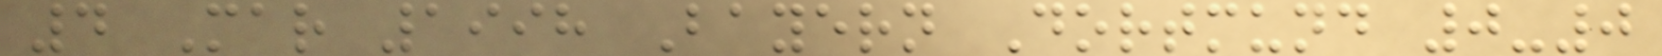4 Mar 1998 Bayern Dortmund 0-0
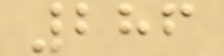286
